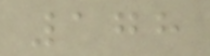178
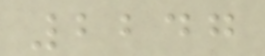2247
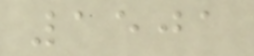1501
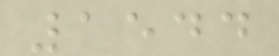1544
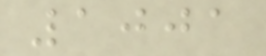1001
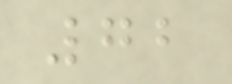72
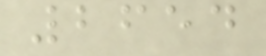2654
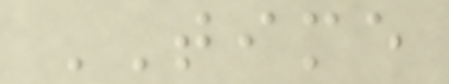TIME
